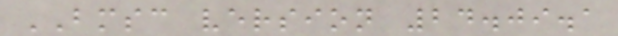BMSC version 24.09.1
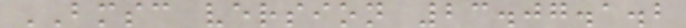BMSC version 23.07.1.2
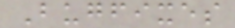Bugfixes
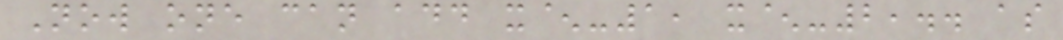Now one can add x^-1, x^-2,.. as
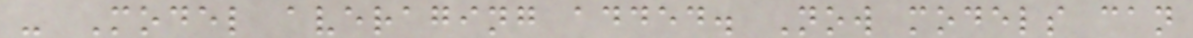- Model averaging added. Now models can
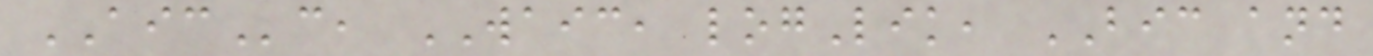AICc, WAIC, logLik, BIC and
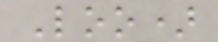Loo)
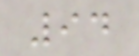94
